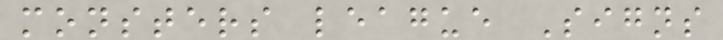monsters league Signs
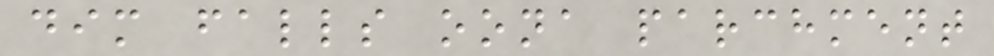dim falls oona parchment
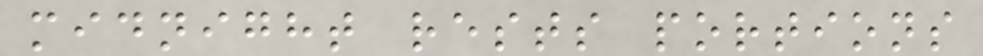midnight rests portions
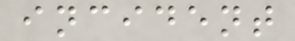incident
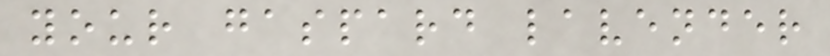your gaspard lavender
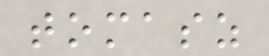tomasz
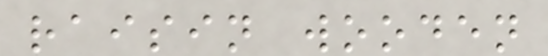raisin wooden
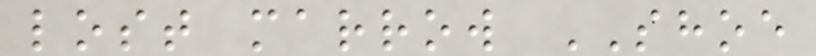lost marrow SHOE
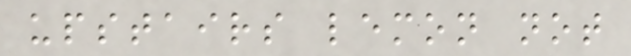upstairs lemon not
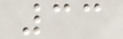33
